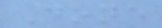Done
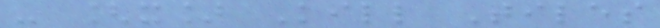- [x] Kill Tiles
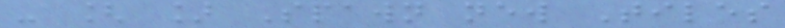- [ ] Spawn new Tiles
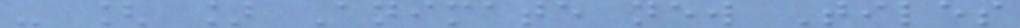- [ ] Animate new Tiles
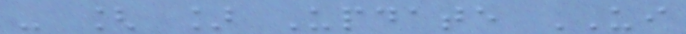- [ ] Update UI
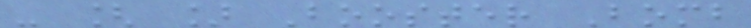- [ ] Booster Bomb
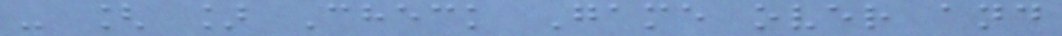- [ ] Check Game over and
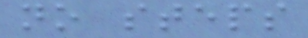no steps
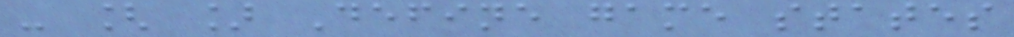- [ ] Define game states
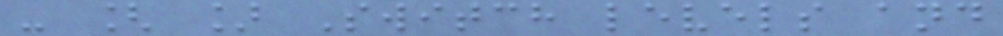- [ ] Switch levels and
